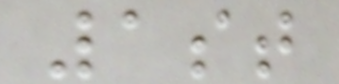1st
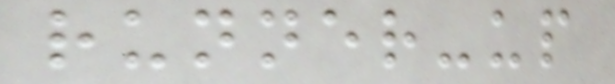runner-up
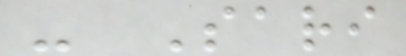- Sari
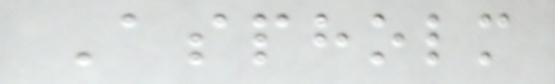Aspholm
